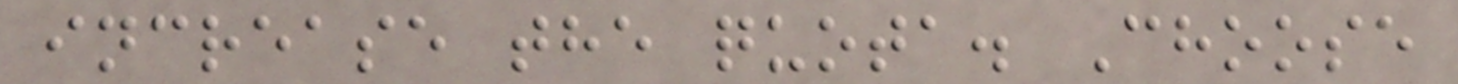increase the quota. Choose
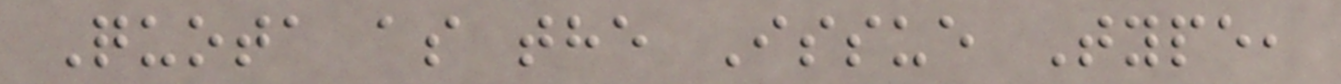Quota as the Issue Type,
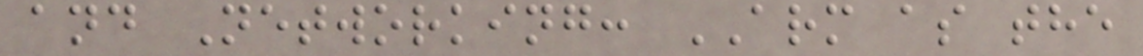and Networking: ARM as the
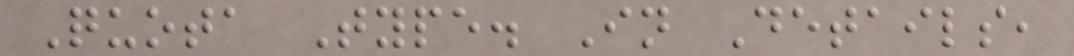Quota Type. In Details,
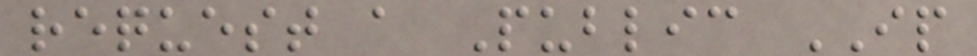request a Public IP
